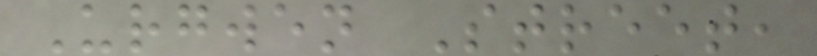Urgwen Street,
